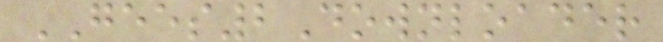GEES2Downloader
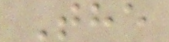The
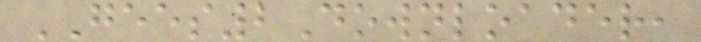GEES2Downloader,
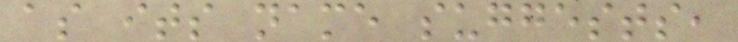as its name suggests,
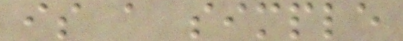is a simple
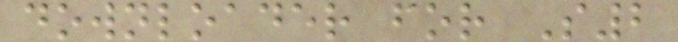downloader for S2
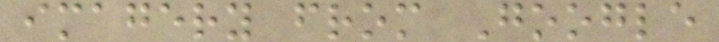imagery from Google
